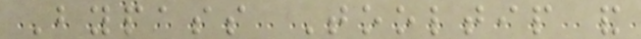Bypass Tooltip and
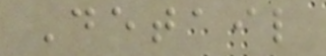Detail
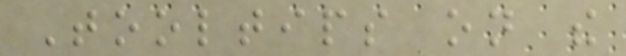Tooltips on the
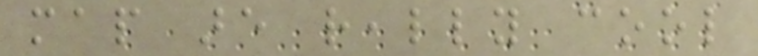map are really cool
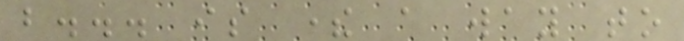but... is there a way to
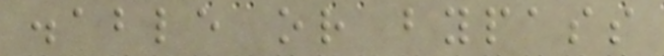disable or bypass
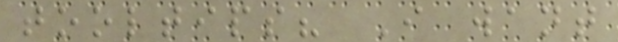tooltips? I want
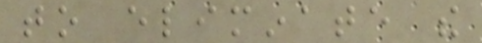to eliminate the
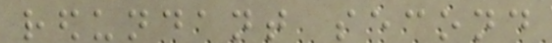redundant second
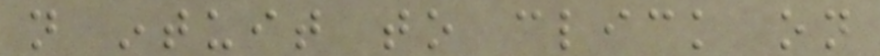not intuit to click on
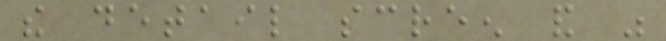the detail screen and was
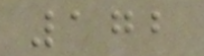172
